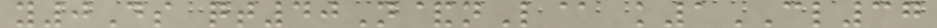y0Ds qt40N&nL@ k1CL37
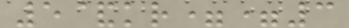5&kr==3
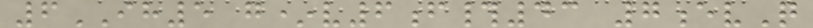6IH5 g*v6f#43 7evQ
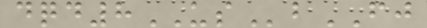dqd8USbFJ
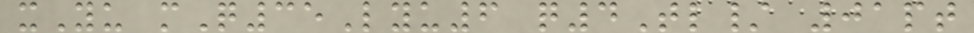xYu mQ35Lyu6 q4Tl/ 01pt
